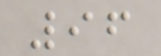96
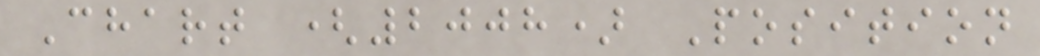Chart (2008) Position
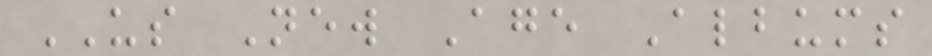US New Age Albums
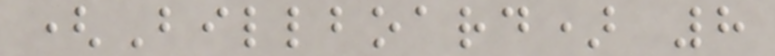(Billboard) 8
